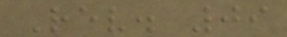Rev. 09
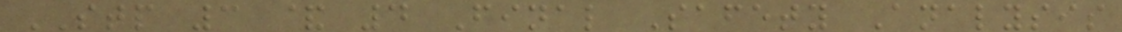STP 3 & 4 Final Safety Analysis
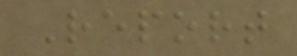Report
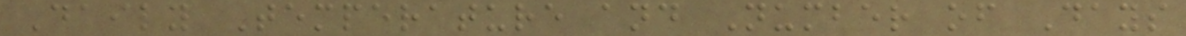Daily Temperature and Number of Days
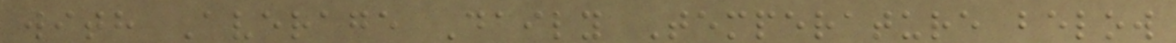with Average Daily Temperature below
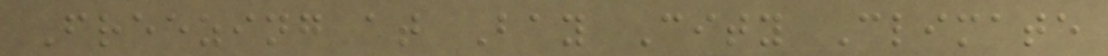Freezing at Bay City Climate
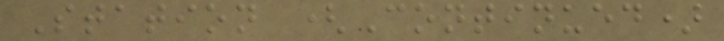Station (Continued)
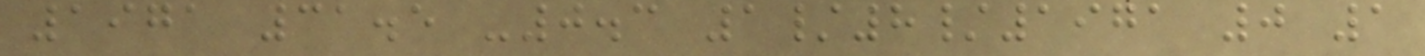1971 31.5 -0.3 1/8/1971 0 1
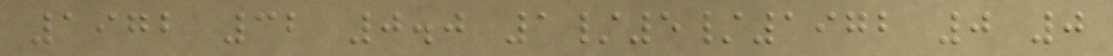1972 32 0.0 1/5/1972 0 0
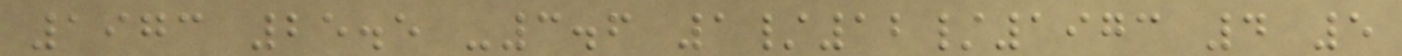1973 25.5 -3.6 1/12/1973 4 5
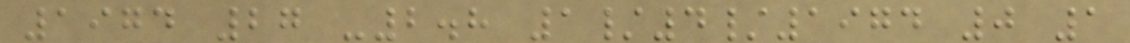1974 27 -2.8 1/4/1974 0 1
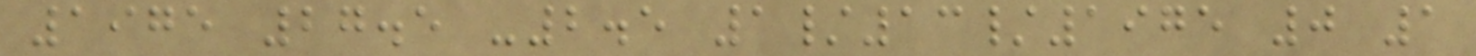1975 27.5 -2.5 1/13/1975 0 1
